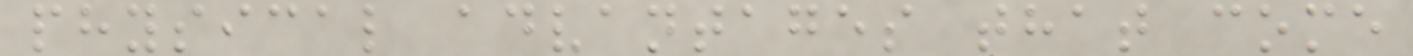physical advantages that come
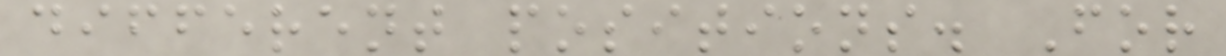different positions. For
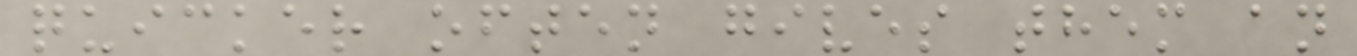quicker often gives them an
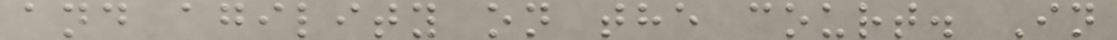and agility on the court. In
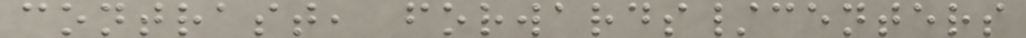contrast, forwards/centers
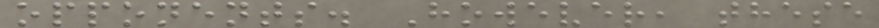opponents. However, these
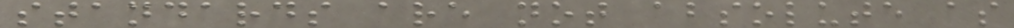standards are not absolute as
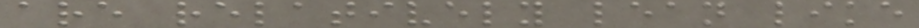are relatively lean like
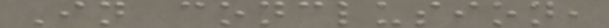In conclusion,
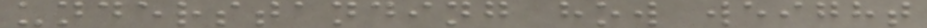understanding how weight
